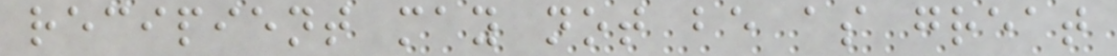recipient may not be as great
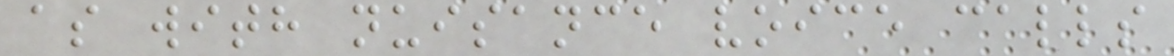as with nuisance voice calls
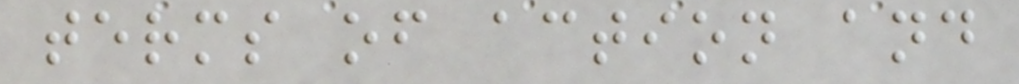terms of action and
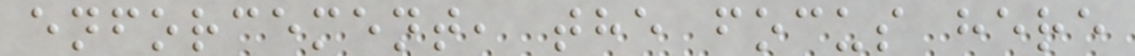enforcement, the focus here
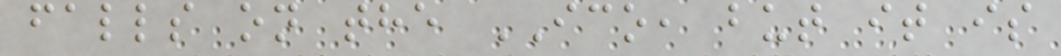falls on the ICO, but it is
